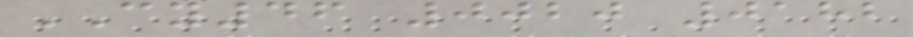CY46 0020 0182
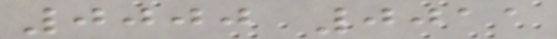0000 0011
